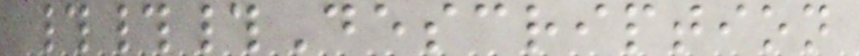###Description
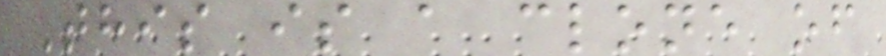This is a clone of
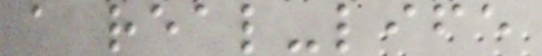a real-life
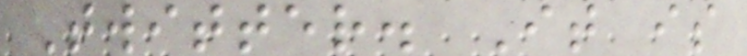Twitter. It is
